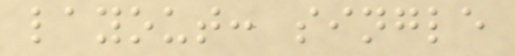layout: single
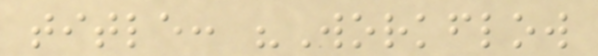title: "Workflow
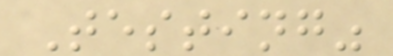Testing"
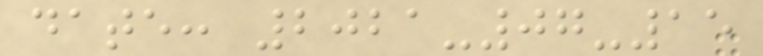date: 2021-07-15
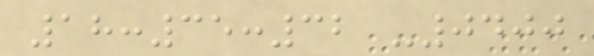18:35:32 -0400
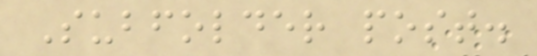Subfolder post.
